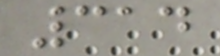314
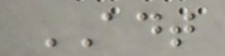ADT
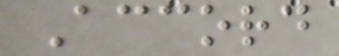Accord
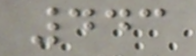443
